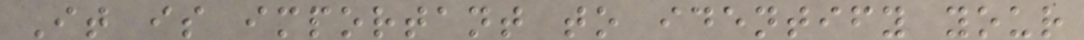It is important to identify your
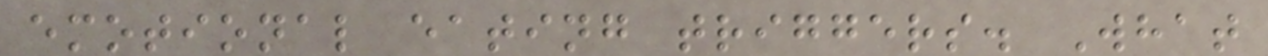emotional eating triggers. What
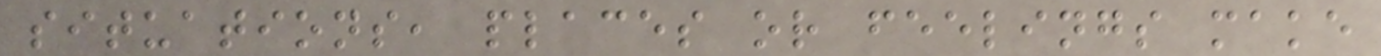situations, places or feelings make
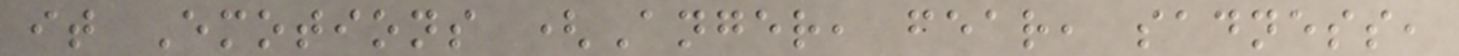it Emotions (Anger, fear, sadness,
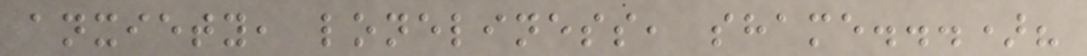anxiety, loneliness, shame...)?
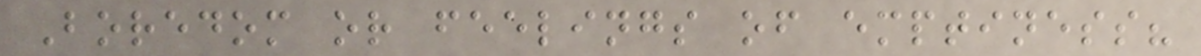Boredom or feelings of emptiness?
